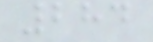284
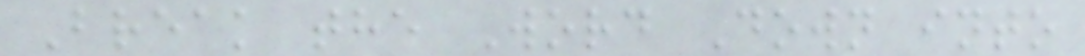Break the Word Down into
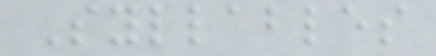Syllables
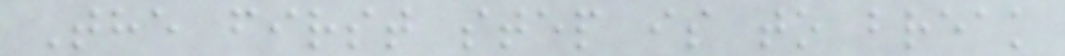The first step is to break
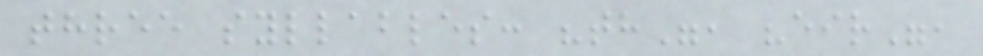three syllables: "th", "eir",
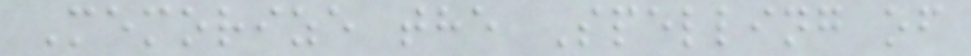Memorize the Spelling of
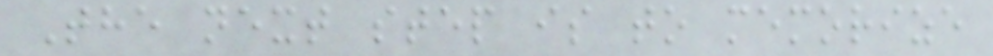The next step is to memorize
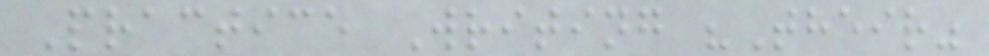Practice Writing "Their"
